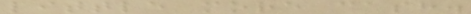little more cash.
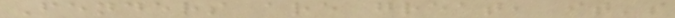Fenders are great, it's
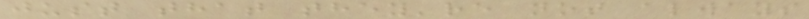just that they're not always
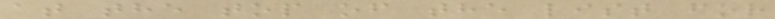at the top of the list for
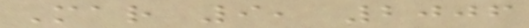Mar 9, 2006
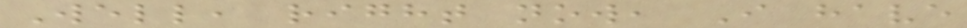Well, right now, I have
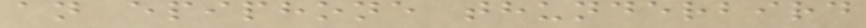an epiphone thunderbird
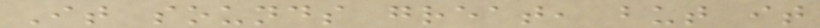It sounds great, but it
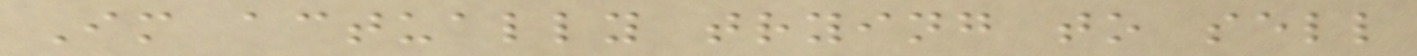Im actually trying to sell
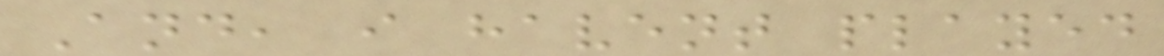And, i havent played
